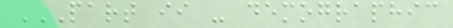PART II - DEMOGRAPHIC
